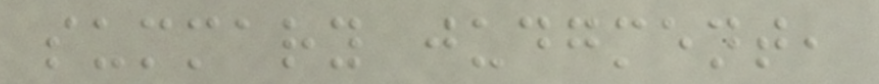summary judgment,
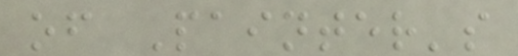of Painter's
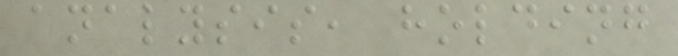analysis, holding
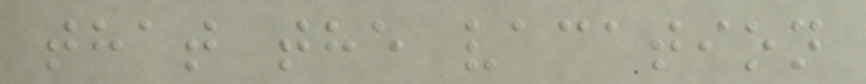that the vacation
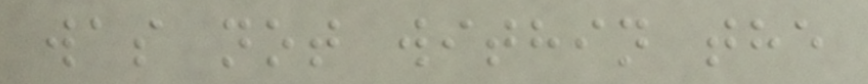was not within the
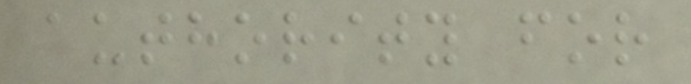authority for
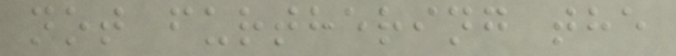not furthering the
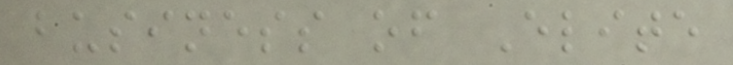business of Elite
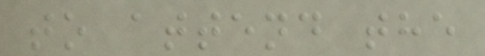to attend the
